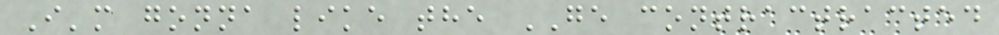I'm gonna like the GE contractracted
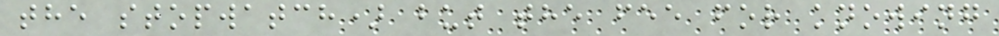the stopwatch) but the fee for knowing
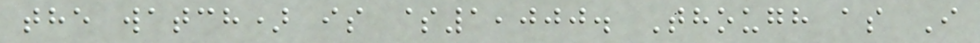the watch) is $1,000. Though as I
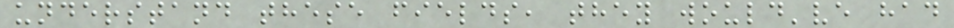understand these fields, they would've had
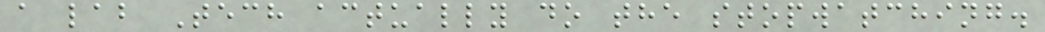a lab Tech actually do the stopwatching.
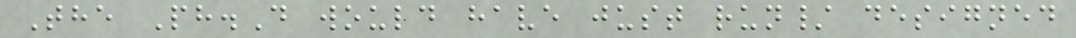The Ph.D would have just run/ designed
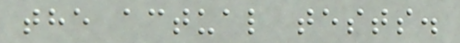the actual tests.
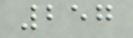257
